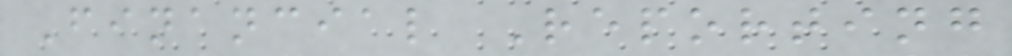Financial Reporting
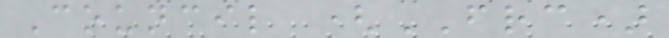Council (FRC)
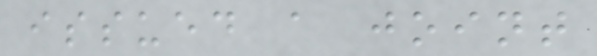issued a joint
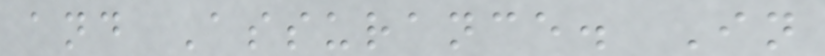and Assurance. In
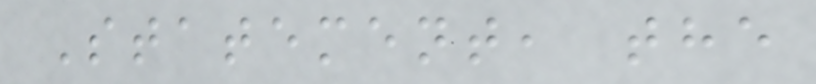Statement, the
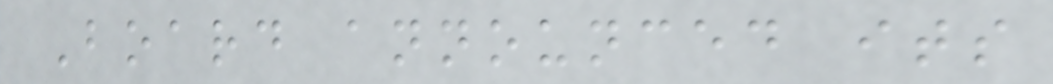Board announced its
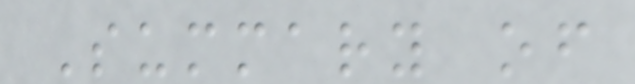Summary of
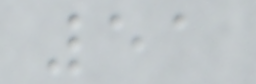51
